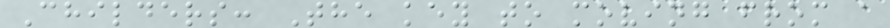Childers: The key to moving from a
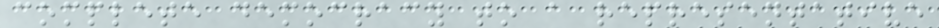complete democracy to a representative
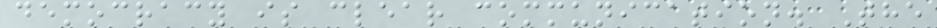democracy is clear communication. The
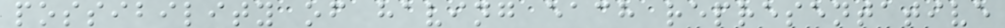possibility of having each representative
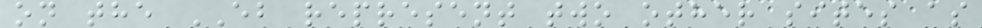on the EB represent two other sites as
